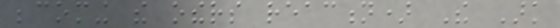becoming the others reaction) The Ark
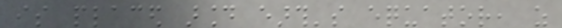is placed around earth's equator, as
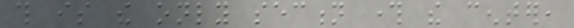this is the only section through the center,
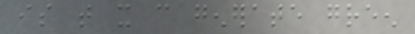is that it can generate green
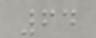64
